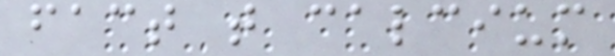fact that calcium
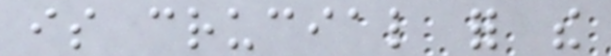is crucial for the
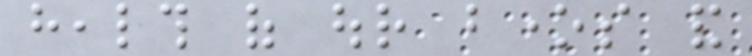health of our bones and
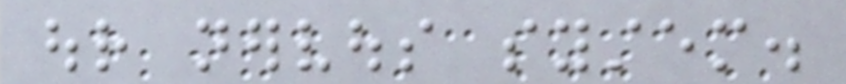our nervous system.
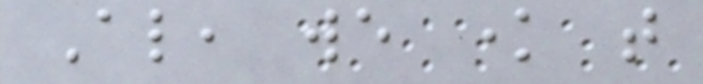Also, we know that
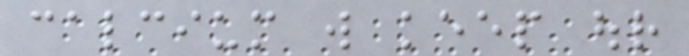calcium will keep our
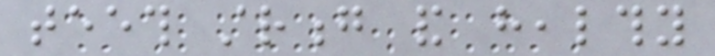teeth strong and healthy
